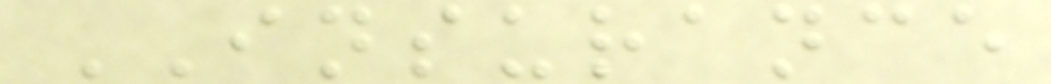INSURANCE
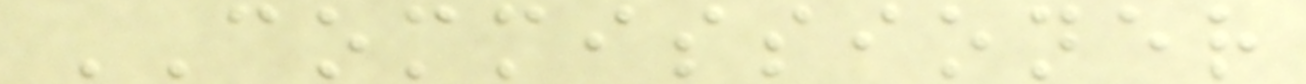COMMISSIONER
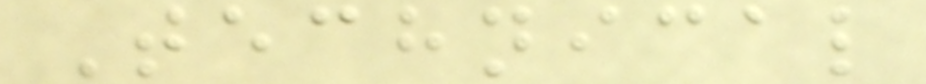Technical
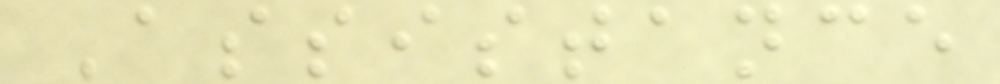Assistance
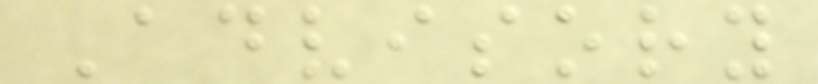Advisory
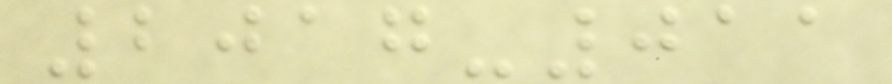2017-011
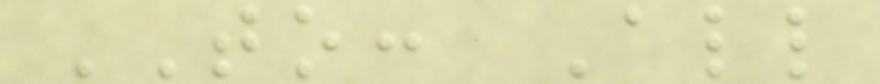TO: All
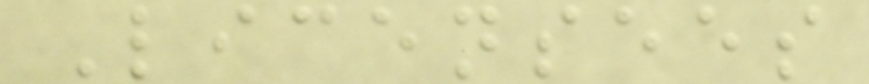Licensees
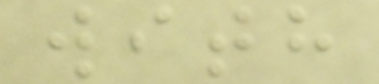with
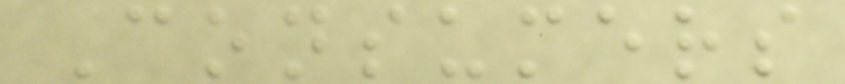Consumers
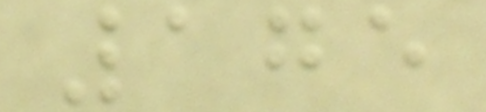175
